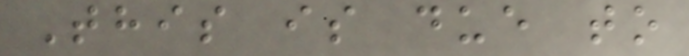This is due to
